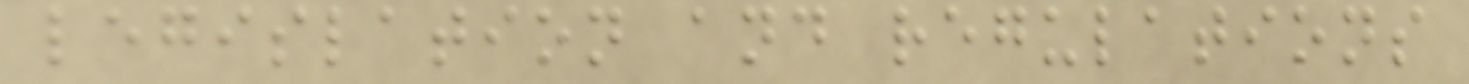legislation and regulations
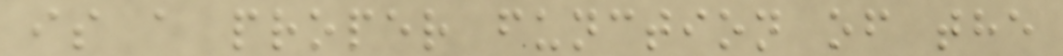is a proper function of the
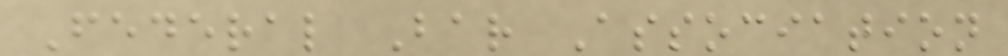Federal Bar Association
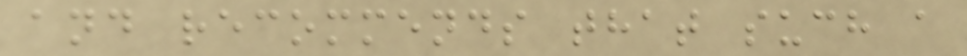and recommends that such a
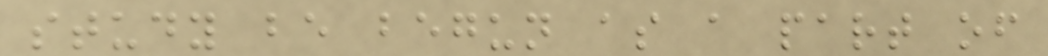study be begun as a part of
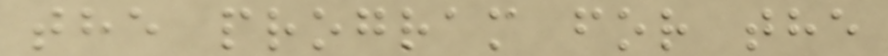the program for the
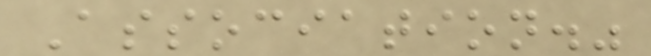Association."
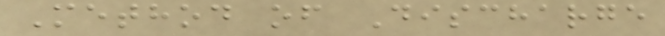Method of Discharge
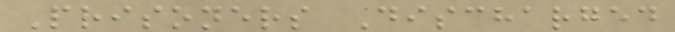Prisoners Discharged
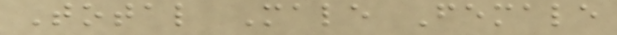Total Male Female
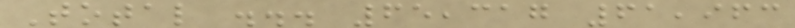Total ... 65,317 61,963
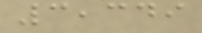3,349
